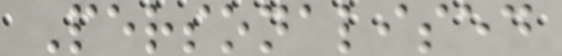Personalised
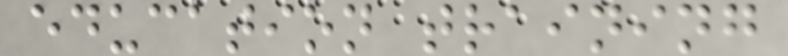education training
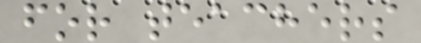for teachers
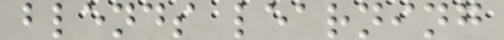blends learning
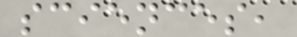sciences,
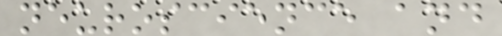neuroscience and
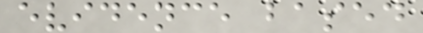evidence based
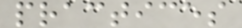practices
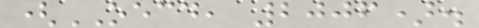(OECD, 2006).
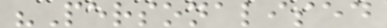"Personalised
